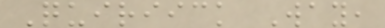Quiriick Way,
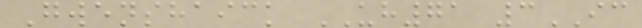Gwenshaick UH71 3IC
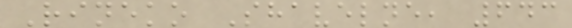Rineko Shavelne, 643
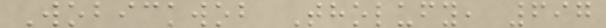Wobickwob Tholufy, 697
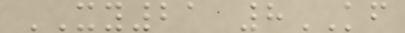XY21 8KF
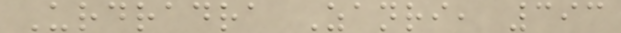Urdradra Zanri, 393
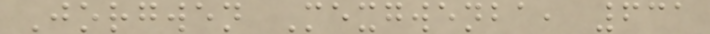Jorgwen Mexgwenba, 631
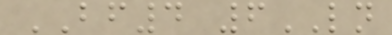BF4 6LN
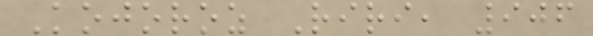Kojoroz Riri, 906
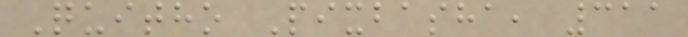Quitho Pixbasha, 311
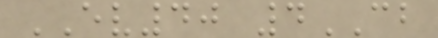EV40 4CB
